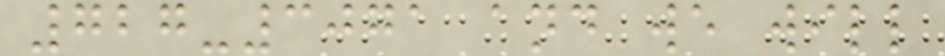727-3071 and we will
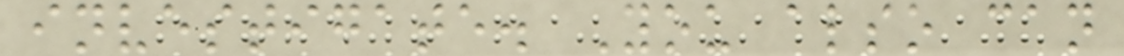investigate. You also can
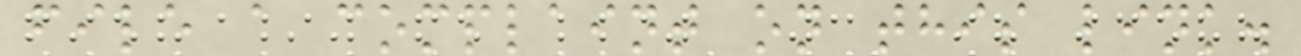file a complaint on this link.
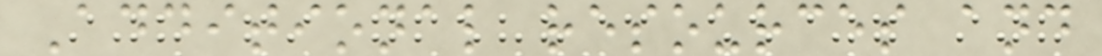Additional resources and
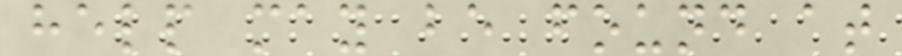help may be found at
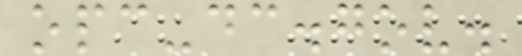opc-dc.gov.
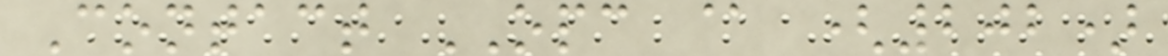Contact OPC @ (202)
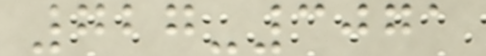727-3071
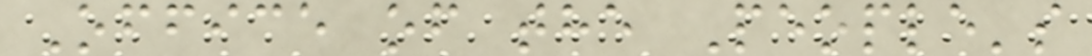Office of the People's
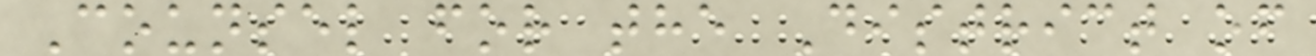Counsel for the District of
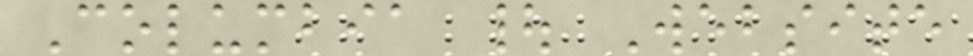Columbia | Website
